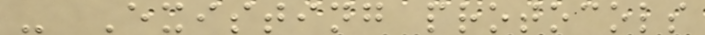- Existing protocols
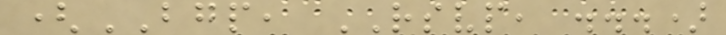(BGP, RSVP, ...)
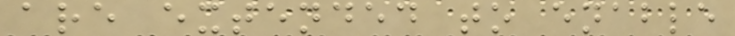are extended to enable
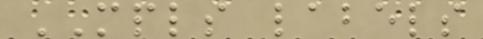MPLS labels
